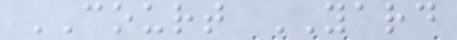COURT YARD
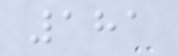181
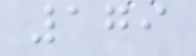179
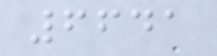6641
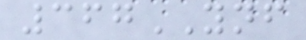367YNF
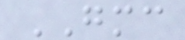GMC
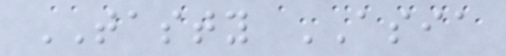TASTY ASIA
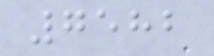7582
